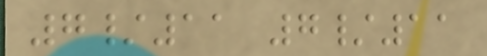7/11 7/11
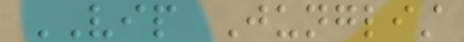VIP Junglist
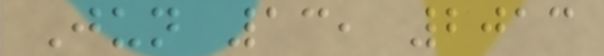Jun 13, 2013
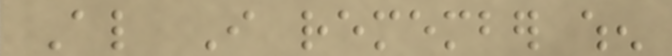Also I remember when
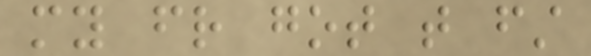my friend got that first
